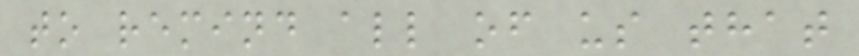to remind all of us that
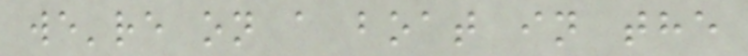we're on a boat in the
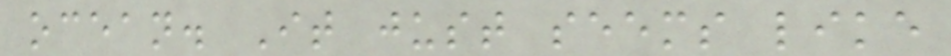ocean. It just seems like
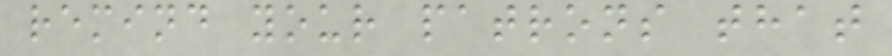remind your patrons that
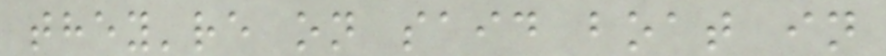they're on said boat in
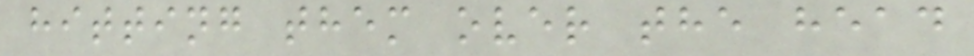hitting them over the head
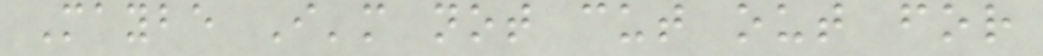Maybe I'm not cut out for
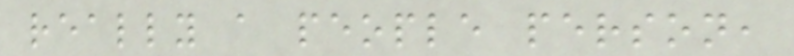really a people person,
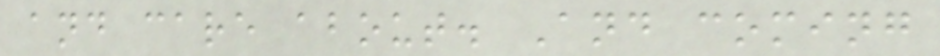and care about. And coming
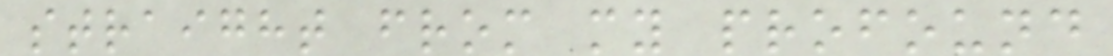straight from my profound
